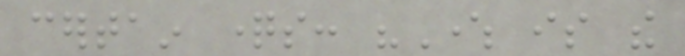certain questions: "Where is the
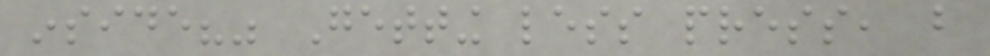inside?" Getting less press, but
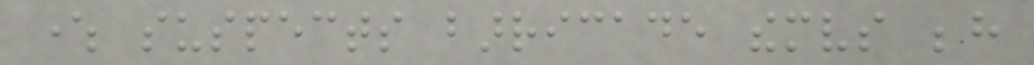where suspects barricade themselves behind
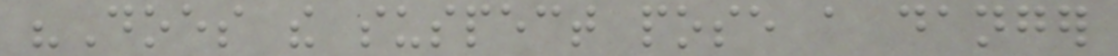"Does the suspect pose a danger
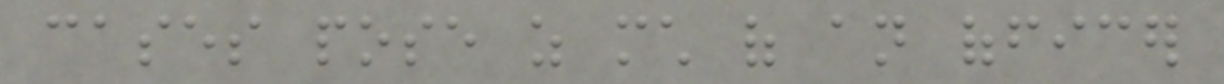cases pose as much of an officer
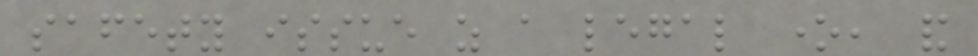safety issue as a legal one, and
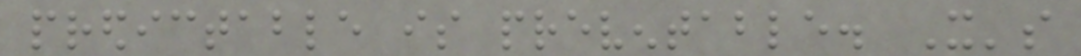predictable is preventable. It's
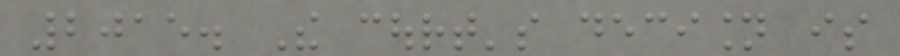2015. The court's decision is
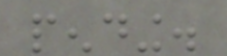pending.
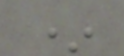*
